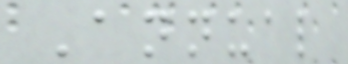Annual
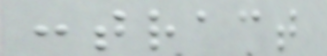contract
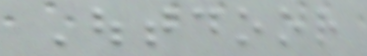Outdoor
